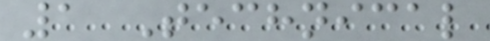1 Technical
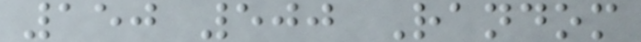150 500 Random
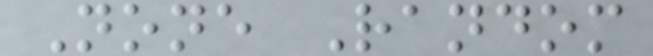None Random
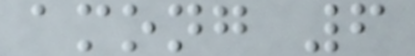among 6
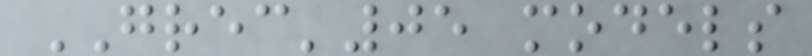GREC'05 models
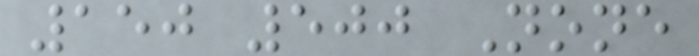150 500 None
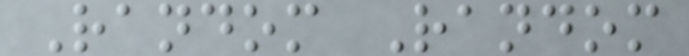Random Random
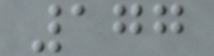177
